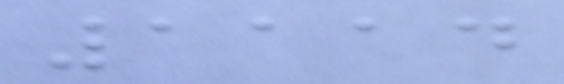1114
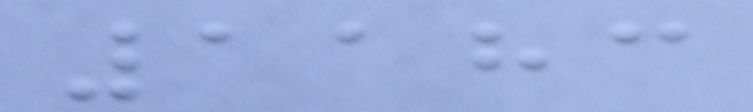1183
